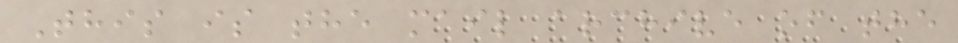This is the mail archive of the
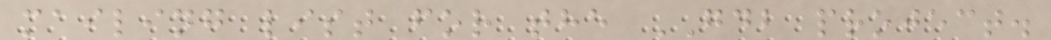mailing list for the GDB project.
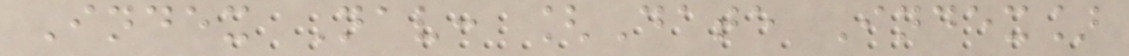Index Nav: [Date Index]
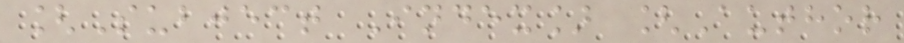[Subject Index] [Author
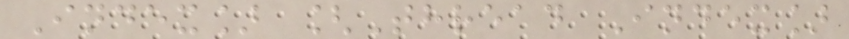Index] [Thread Index]
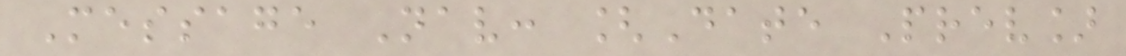Message Nav: [Date Prev]
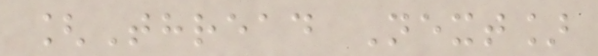[Thread Next]
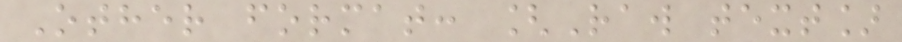Other format: [Raw text]
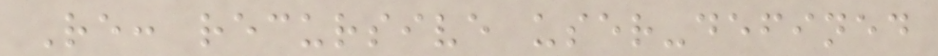Re: recursive user-defined
